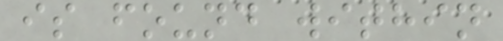is found within
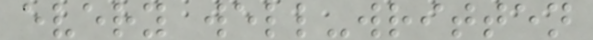every well-written
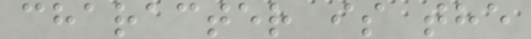character is the
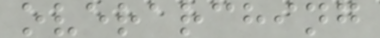overarching
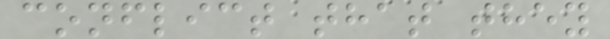conflict that they
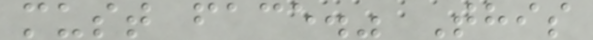must face." This
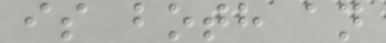is both an
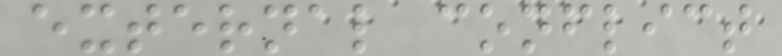external conflict
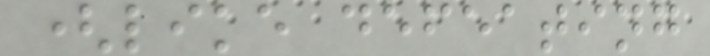(like defeating
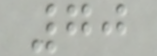70
